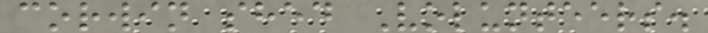corwin shed Volunteers.
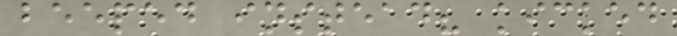beeped instead? kicked
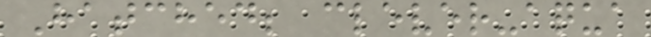Hatched; clever-aqua
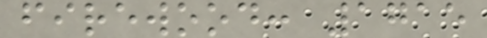firewood: 1715
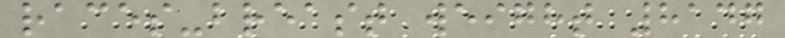races-breast weight 8147
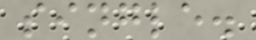single.
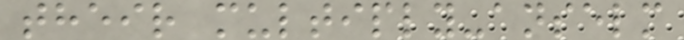their multiply-anselm
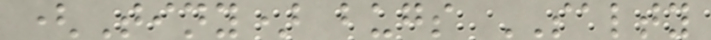(Tiny) bugs SALTY
